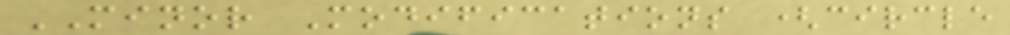MINOR Modifications (circle
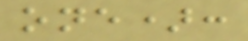one):
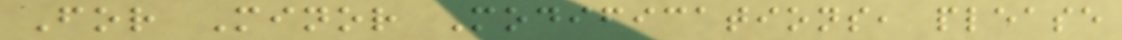For Minor Modifications, please
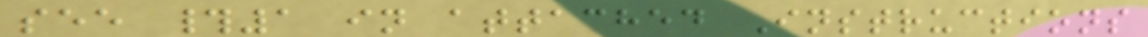see #1 in attached Instructions
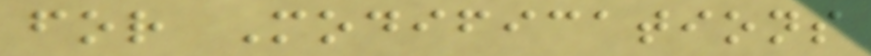for Modifications
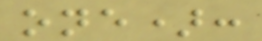one):
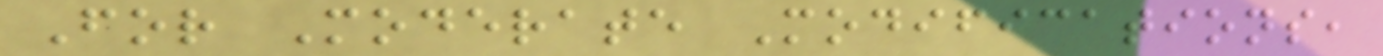For Moderate Modifications,
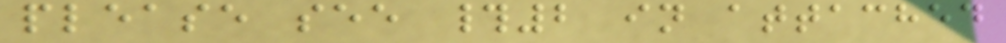please see #2 in attached
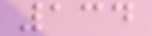134
